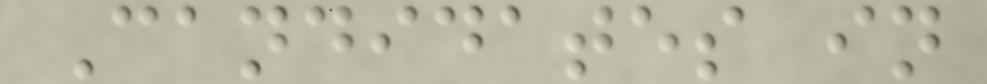Candidates in
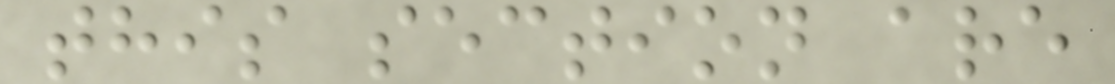this section are
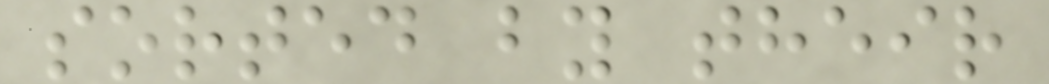sorted by their
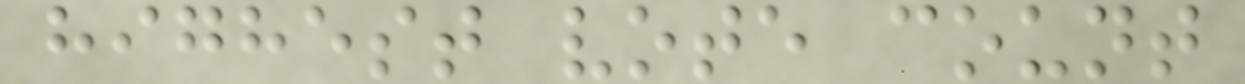highest vote count
